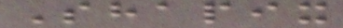Shapix
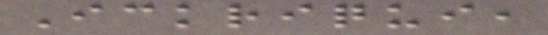Ickriqui,
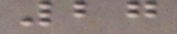27
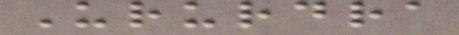Ururdra
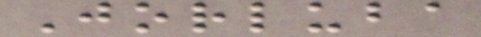Jorluba
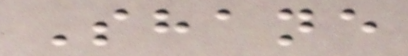Shane
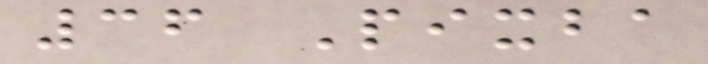36 Pixba
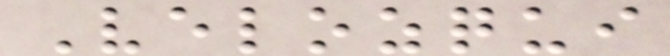Velozqui
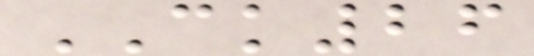CK26
